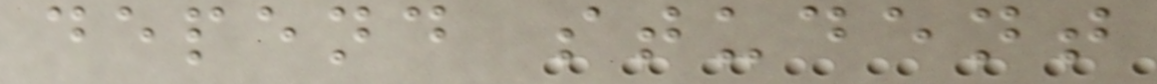depend student
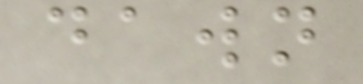dawn
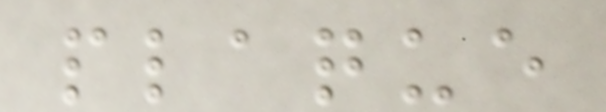plaque
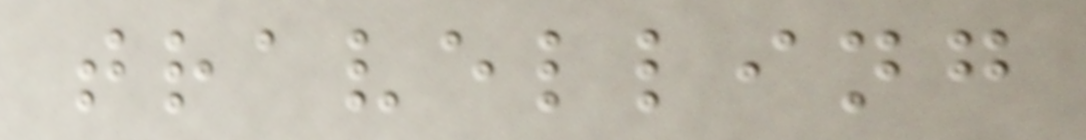travelling
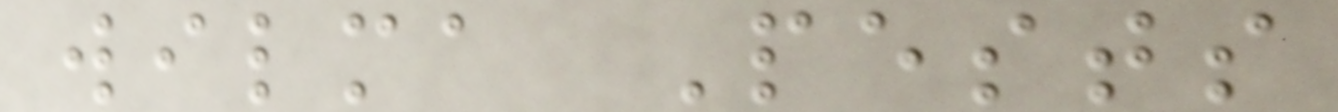wilma Pests
